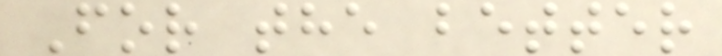For the better
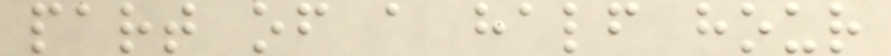part of a half hour
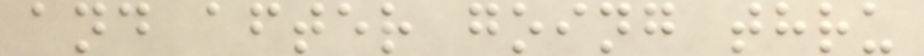and after going thru
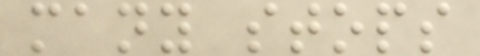many stops
